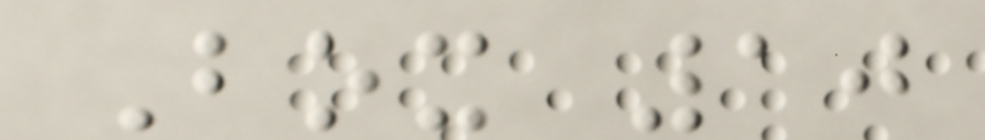Box 10
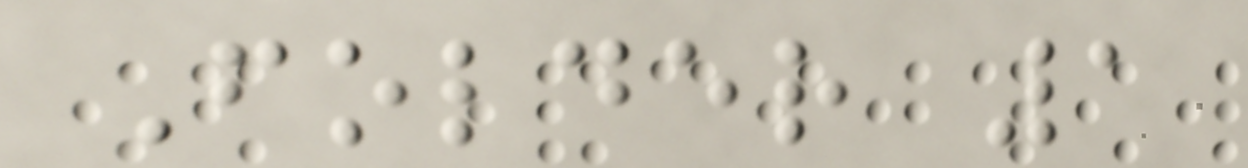Folder 1
